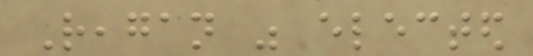Reagan was elected
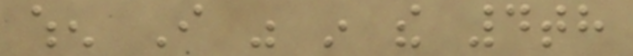when I was in the 4th
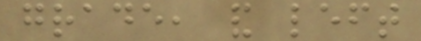grade, and left
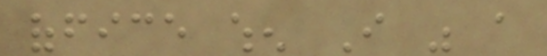office when I was a
